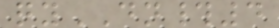qyDN#4
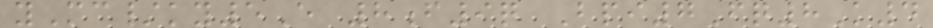yMc/ky5E 8f9q Bpi7Fq8K4
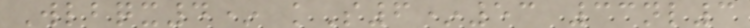Wlbqx4* kS6*53 33nl3
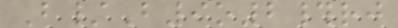B/B9o2#rj
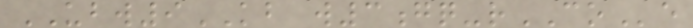UBW9KB w3gq-rCOe
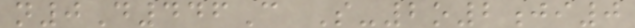n0D446C S-2o2ji0
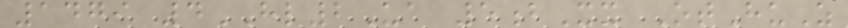1479 4HL2Ua 5bXx OtHuZ
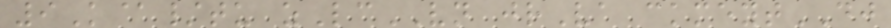9K@/tu zLcVN jrVa ckmeytDJ
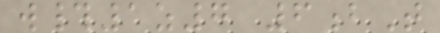w#1z7 6bT
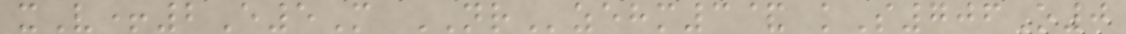xV+2E5M NRzehm3& kS706O0
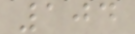104
